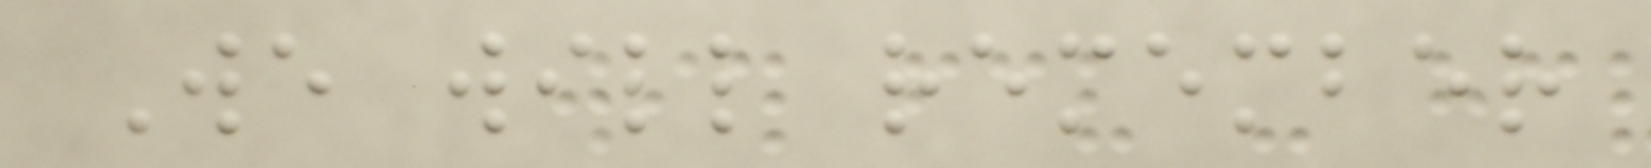We will remember
